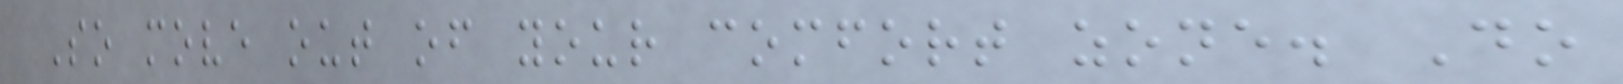So move out of your comfort zone. Do
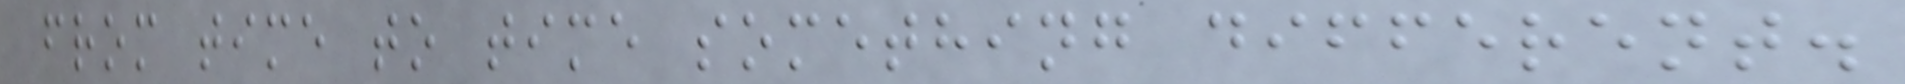from time to time something different.
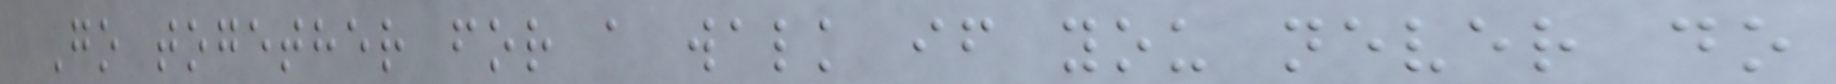Go together for a walk if you never do
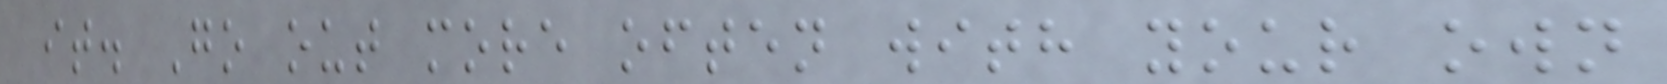it. Go out more often with your own
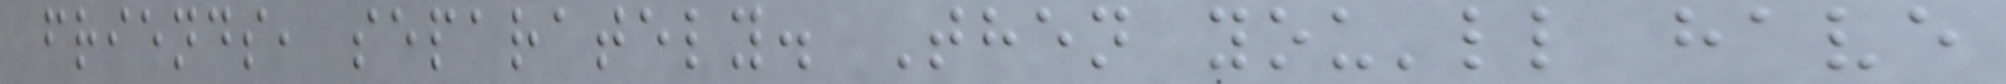friends, separately. Then you'll have
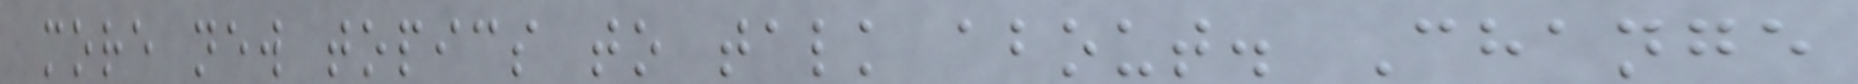more new topics to talk about. Change
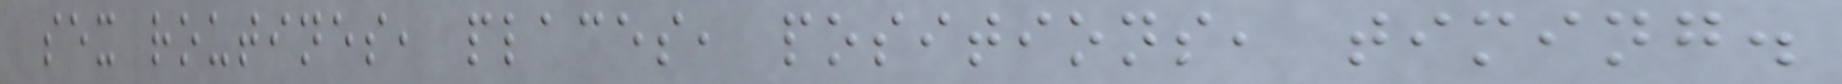sex routines, places, positions, timing.
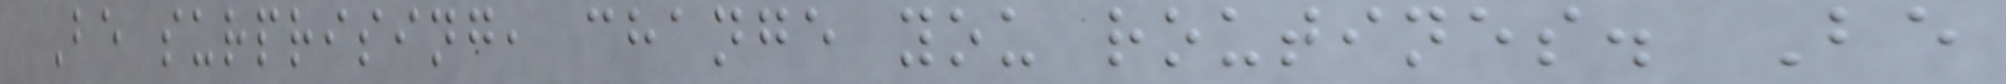Be surprising, change you routines. Be
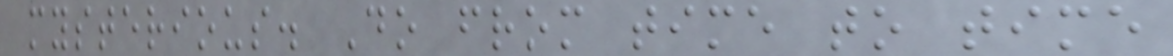mysterious. Do from time to time
